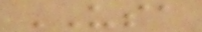USA
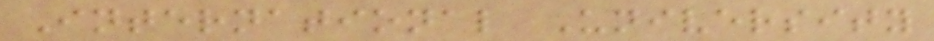International University
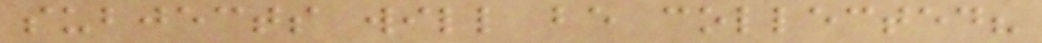subjects will be collected?
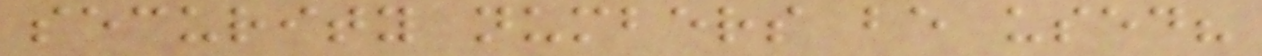security numbers be used?
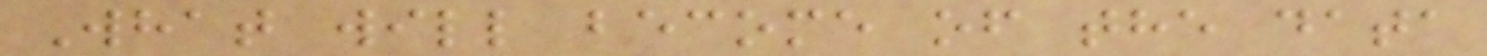What will become of the data
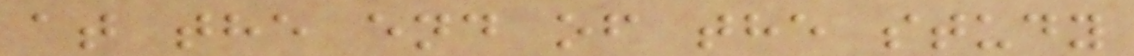at the end of the study
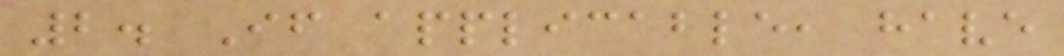2. If applicable, have
